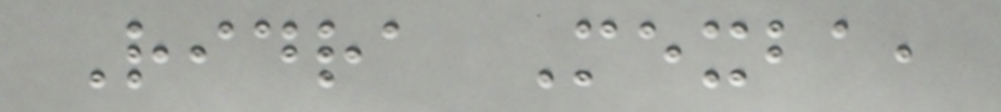Ridra Mexba,
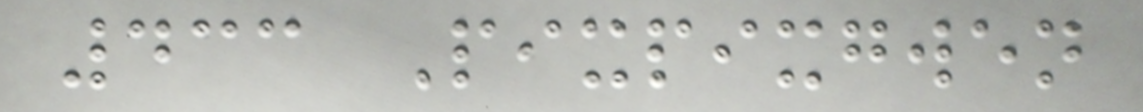433 Pixpixgwen
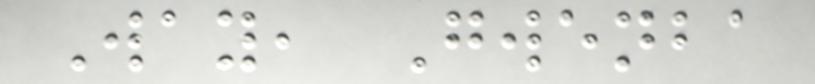Way, Gwenba
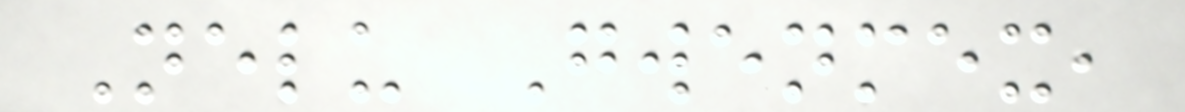Nelu Gwenmex,
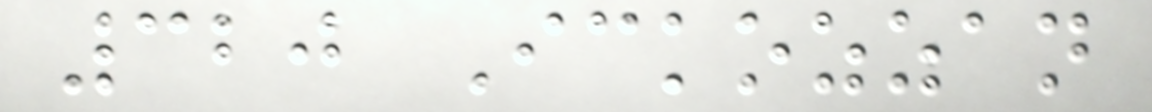320 Ickozzan
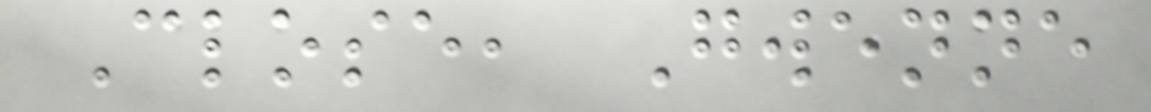Close, Gwenne
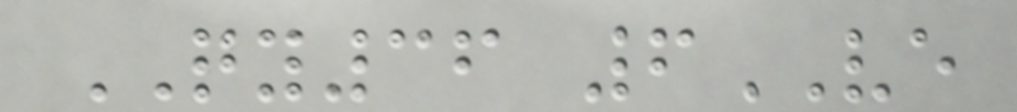QY36 6VE
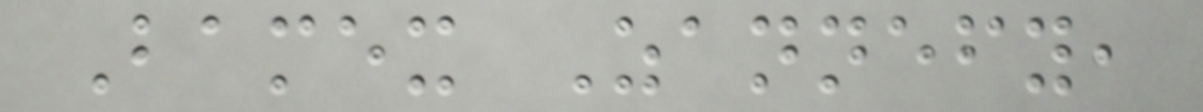Bamex Zannefy,
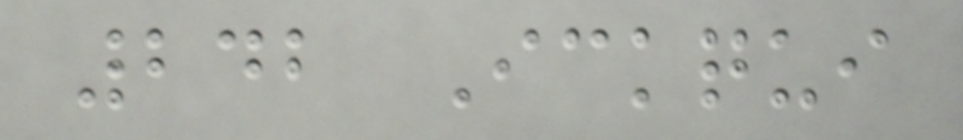242 Ickqui
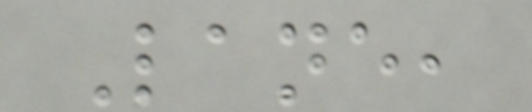Lane,
